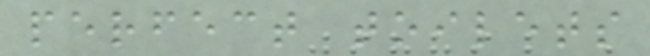perfect toilets
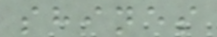shines
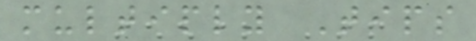multiply Tips
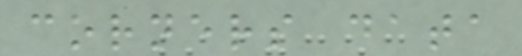corners data
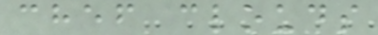chef clouds
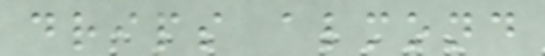drips almond
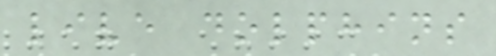live dolphins
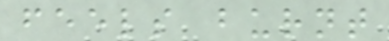feels burnt
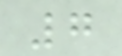7
